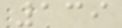139
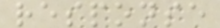response
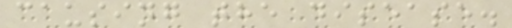causing the disease.
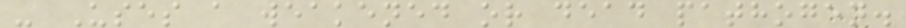- Uses a weakened or dead pathogen.
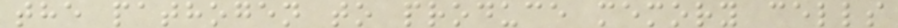the pathogen to produce memory cells
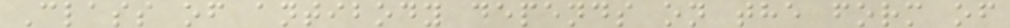Class of antibody depends on the form of
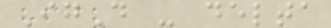IgD - delta
